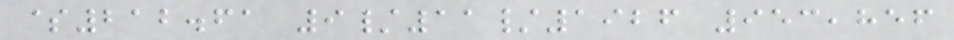$212.61 9/11/1926 953,856
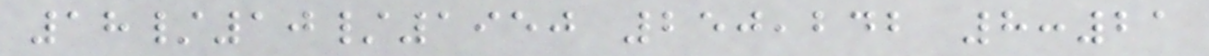18/10/1950 250,242 8:21
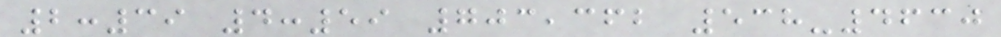2:39 4:59 703,362 538-4630
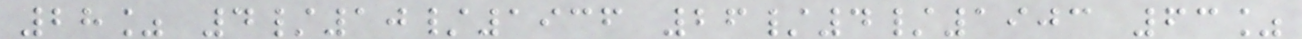28% 4/10/1936 26/4/1903 63%
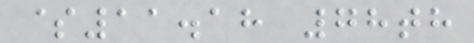$11.18 78th
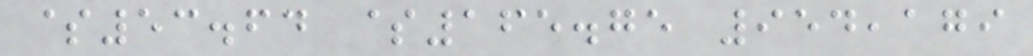$53.64 $165.75 954,179
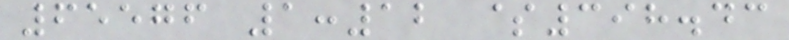65576 1:12 $398.43
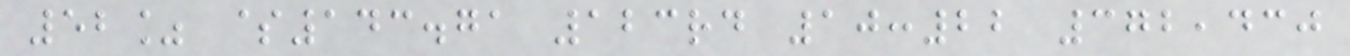52% $143.71 123rd 10:22 372,430
